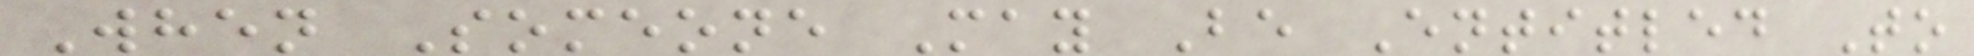When Someone May Be Entitled To
